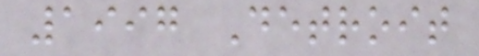1997 Detroit
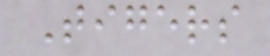Tigers
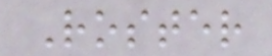Roster
